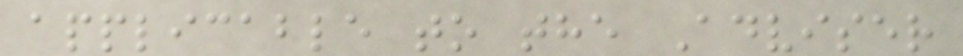applicable to the Adviser
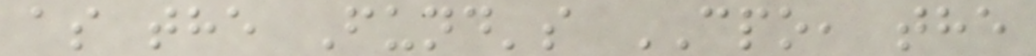as the Fund's CPO, the
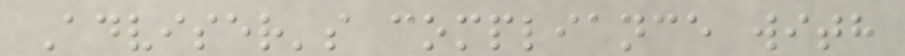Adviser's compliance with
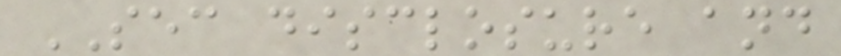SEC disclosure and
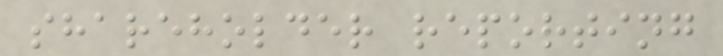shareholder reporting
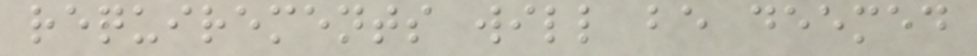requirements will be deemed
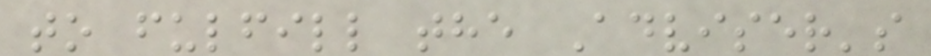to fulfill the Adviser's
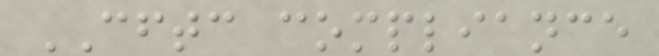CFTC compliance
